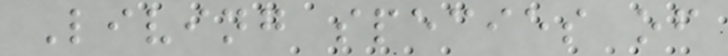Living species of
